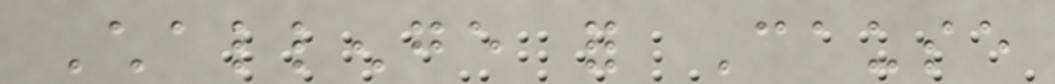Challenge for Cause
